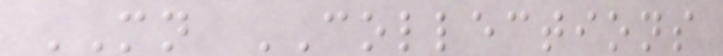MN COLLECTIONS
